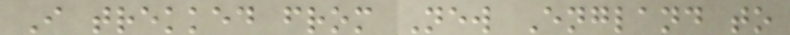I trekked from New England to
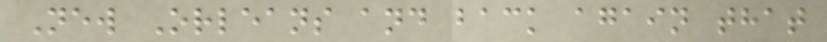New Orleans and back again that
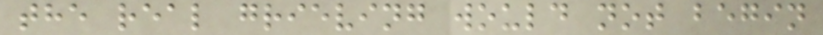the real grieving would not begin
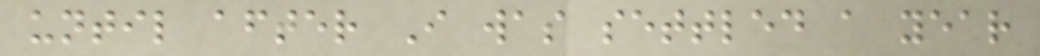until after I was settled a year
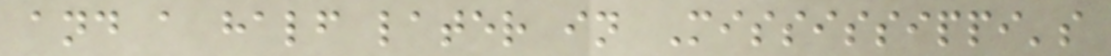and a half later in Mississippi's
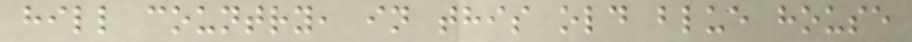hill country, in this old blue house
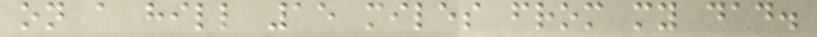on a hill 15 miles from my dad.
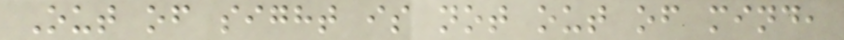Out of sight is not out of mind,
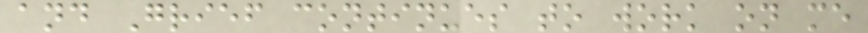and Grief continues to work on me
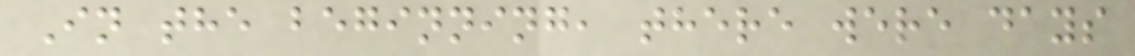In the beginning, there were days
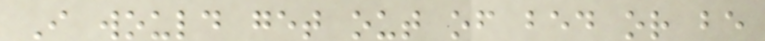I would get out of bed or be
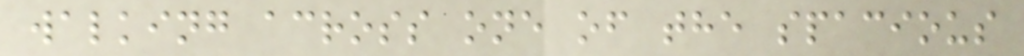walking across one of the spacious
